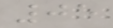05
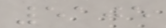5105
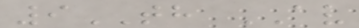9TH AV
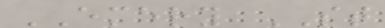EMERY ST
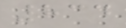834
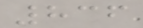836
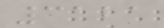3121
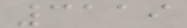3119
